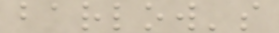barlow's
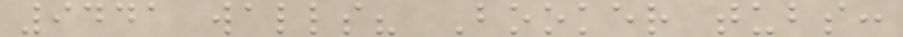9441 walls? Booker tubs:
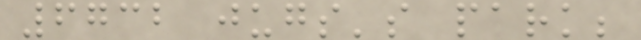6732 jugs's park;
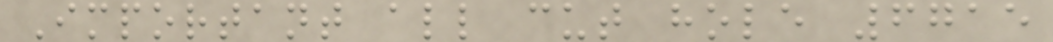Important all cut hole 6715
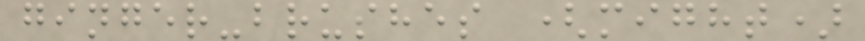ginger-brushes (might)
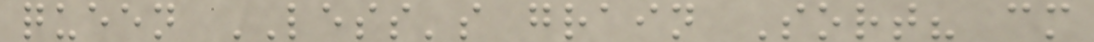queen LESS's grain Sort? cm
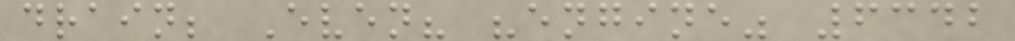drain; Even? "engine" 6342
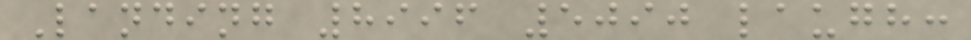Landing 8996 5090 laugh:
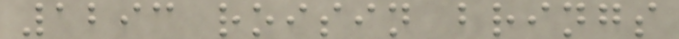1293 roisin brings
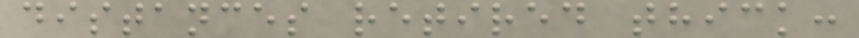distances retired thick:
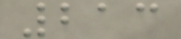213
